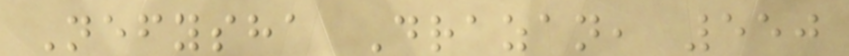Nefysha Drazan, 550
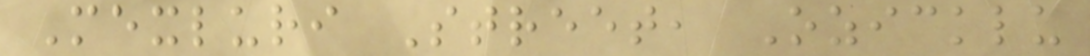Mexluri Street, Ozicklu
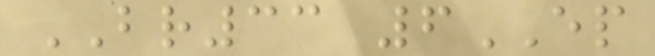BR33 6EP
